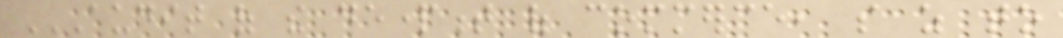AUDIT OF THE DEPARTMENT OF COMMERCE, SO AS TO
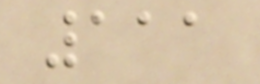111
